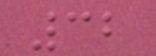32
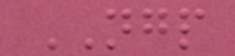NGP
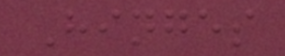Hinges
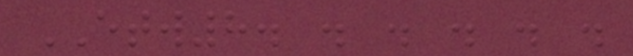ETW8. . . . . .
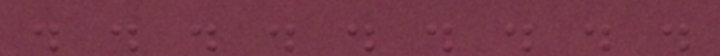. . . . . . . . .
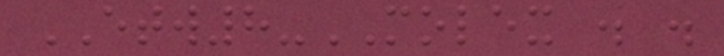ETW8-MOLEX . .
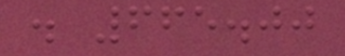. 665.00
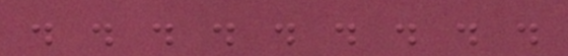. . . . . . . . .
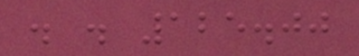. . 125.00
